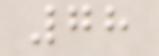78
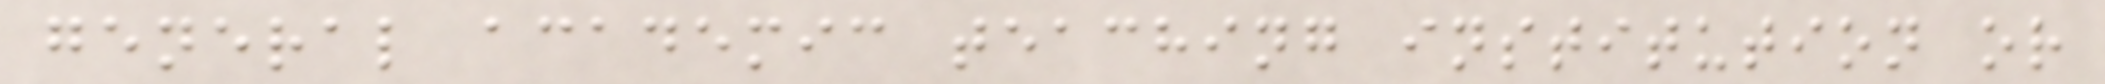general academic teaching institution or
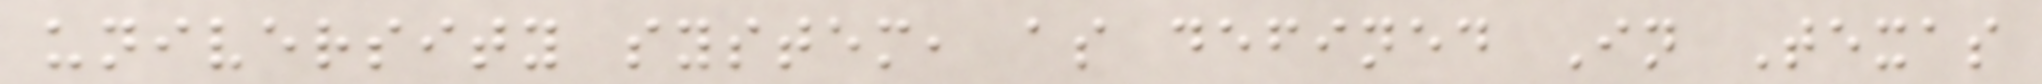university system, as defined In Texas
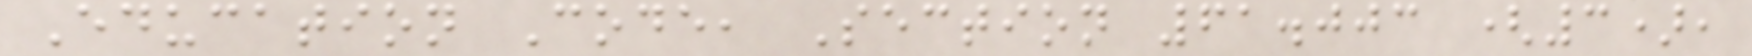Education Code, Section 61.003 (3),
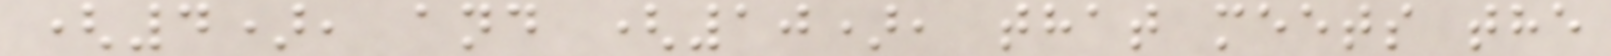(4), and (10), that meets the
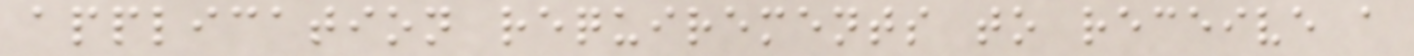application requirements to receive a
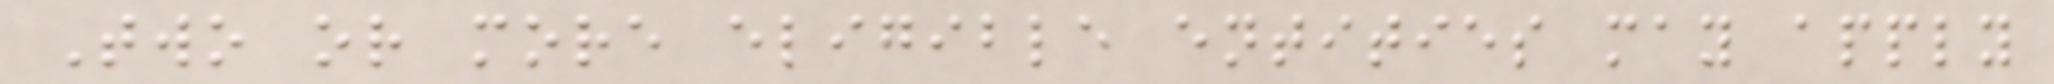Two or more eligible entities may apply
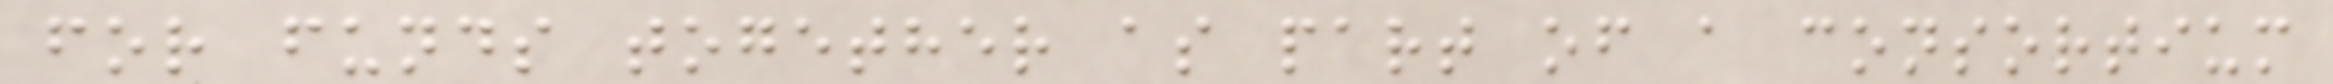for funds together as part of a consortium
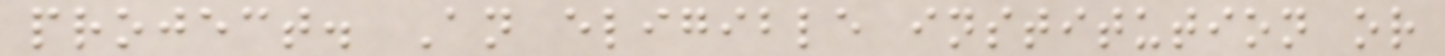project. An eligible institution or
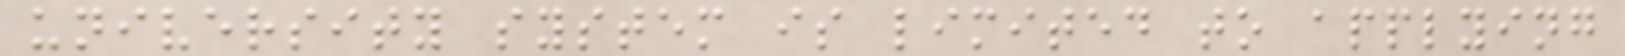university system is limited to applying
